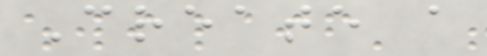Create a
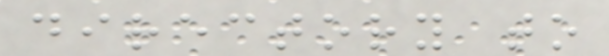directory to
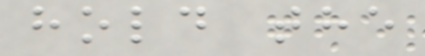hold the
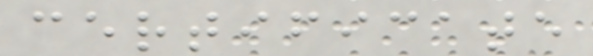certificate
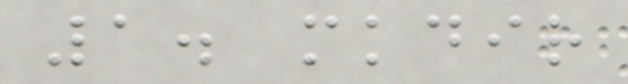1. mkdir
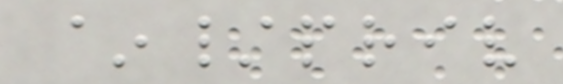~/priv
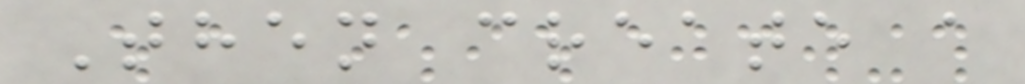Then create a
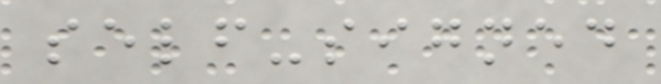self-signed
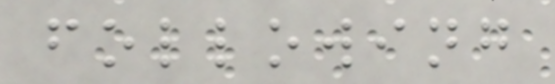following
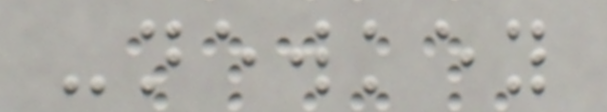-newkey
